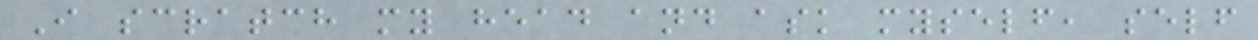I scratch my head and ask myself, self
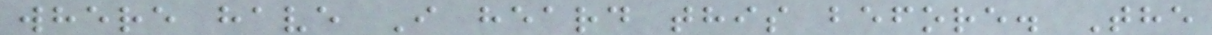where have I heard this before. The
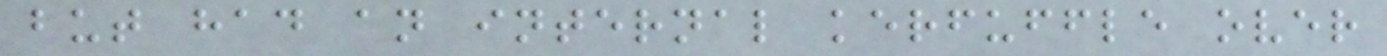but had an internal kerfuffle over
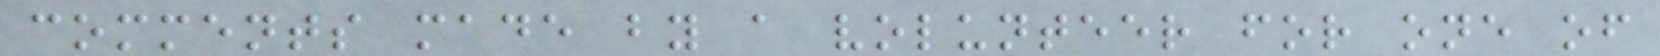comments made by a volunteer for one of
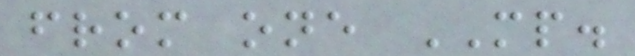from one MP.
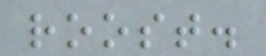roost.
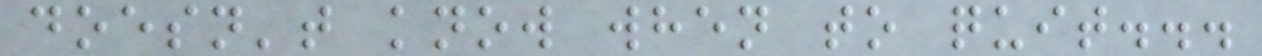doesn't know when to quit...
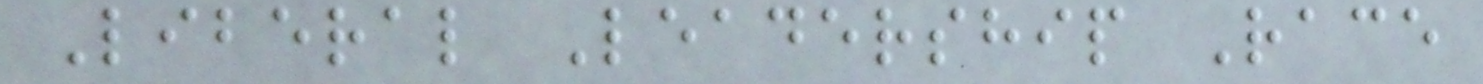Liberal Leadership Race
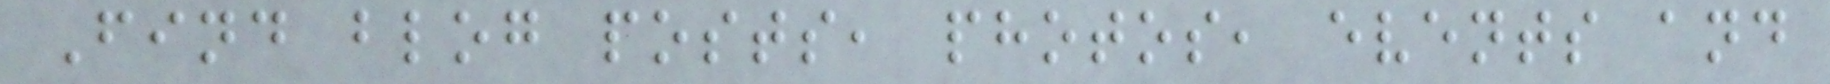Find blog posts, photos, events and
